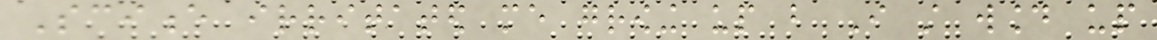Science irritated me growing up but I still wound up
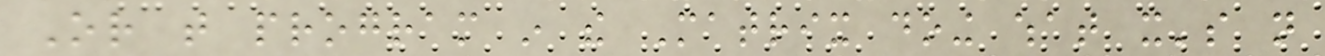Or that program in the Matrix doing what it's not
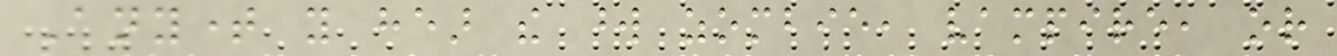Anytime you hear the word zombie, vampire, or
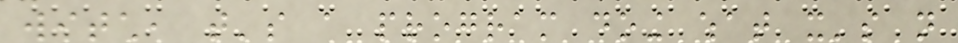witch, that's a program doing what it's not
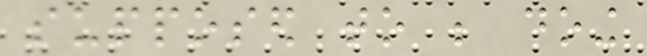supposed to be doing
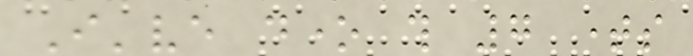I've done this 7 times
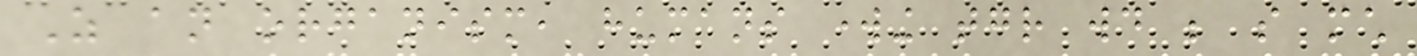As an organism, humans working together would be so much
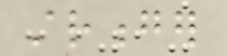stronger
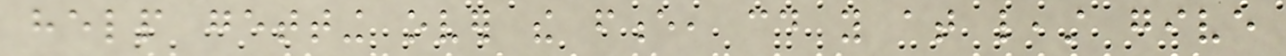help getting over the fence, could you at least give
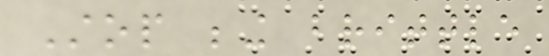Stop being brittle
